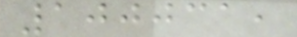100031,
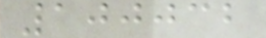100032
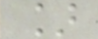]
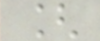[
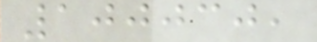100030,
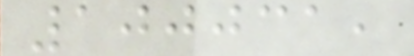100031,
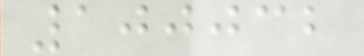100032
